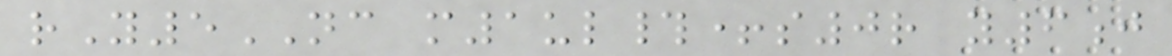rY5NC m1ul#+s0r y6j
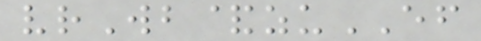vrWb&zuEF
